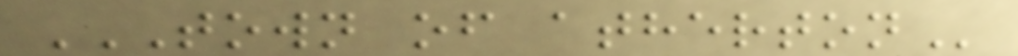TOWN OF ATHERTON
